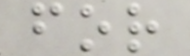for
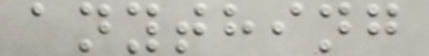anything
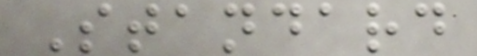Standard
